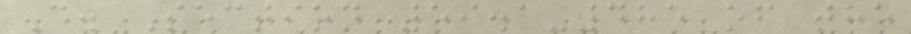C. Section 59.1-485 of the
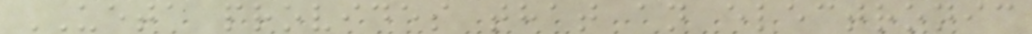UETA provides that an electronic
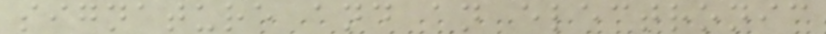signature and an electronic
